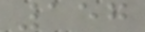157
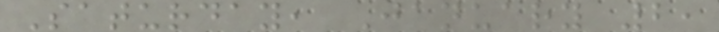Saturday, January 2,
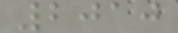2010
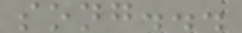song...
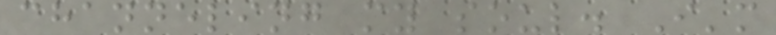channeling my soul. I'm
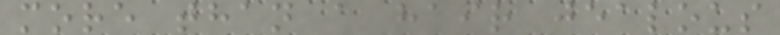more than a hair jealous
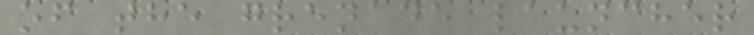of the grenade launcher
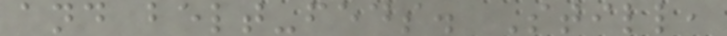and belt-feds. Still,
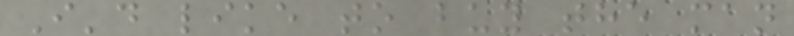I'd like to buy the man
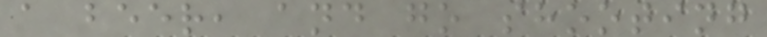a beer, and go shooting
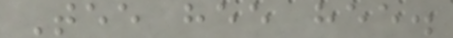Tee hee hee.
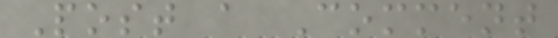Post a Comment
